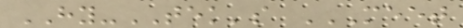HY-TEK's MEET
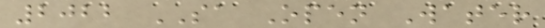2022 SA Open Water
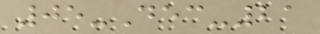05-Dec-21
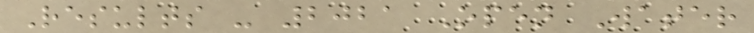Results - 2021 Open Water
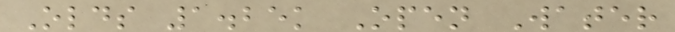Olds 1.25k Open Water
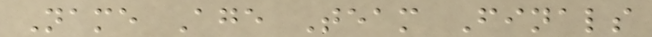Name Age Team Finals
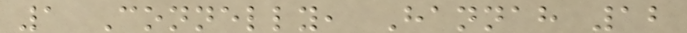1 Connelly, Hannah 12
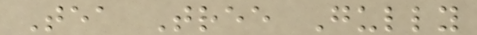Tea Tree Gully
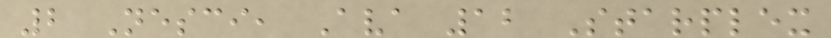2 Nesci, Ava 12 Starplex
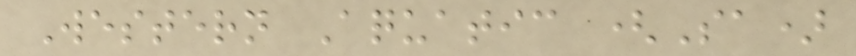Western Aquatic (Sa)
